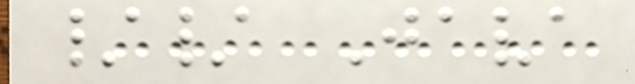// Java
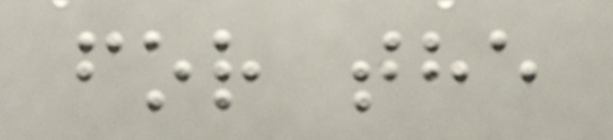for the
